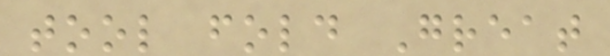tool fold Great
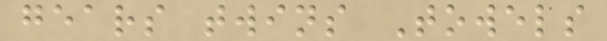gears twins Towels
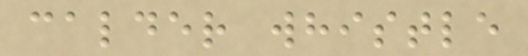calder whistle
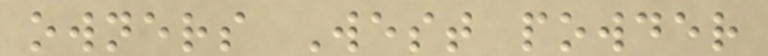owners West powder
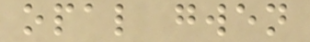opal gwen
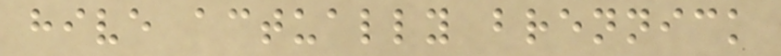hive actually brennick
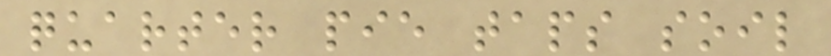quarter pie taps soil
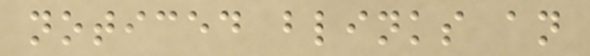noticed blinks an
